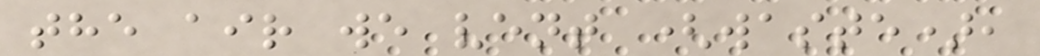the air we vent (waste),
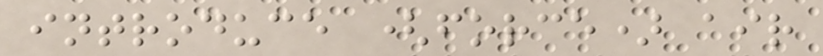introduce (force) air
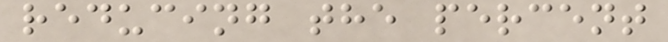reducing the percent
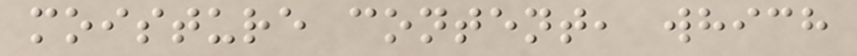moisture content, which
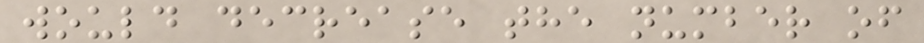would decrease the number of
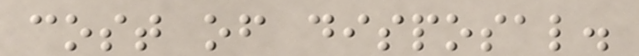cost of disposal.
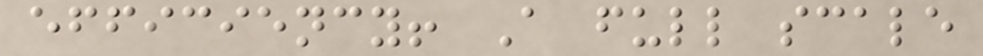efficiency! A full scale
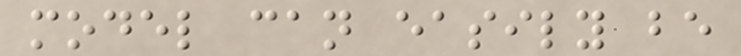model can easily be
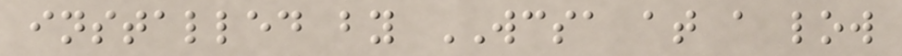installed by WCSA at a low
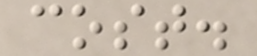cost.
